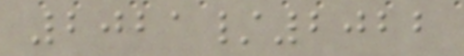2021/2022
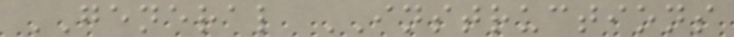GENERAL INSTRUCTIONS
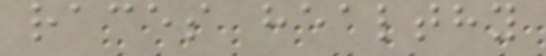races healthy
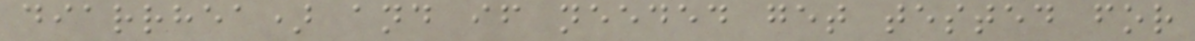diarrhea) and if needed get tested for
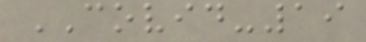COVID-19
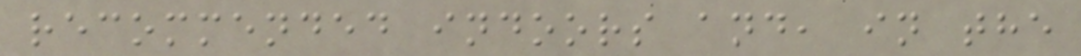recommended indoors and, in the
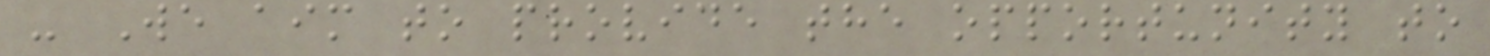- We aim to provide the opportunity to
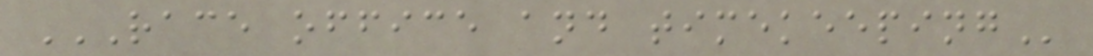RACE OFFICE AND TIMEKEEPING
